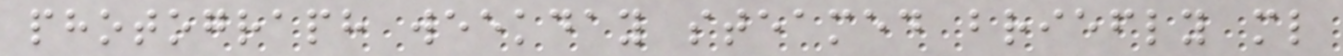photograph weekday steamed briefly ml
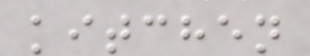kitchen
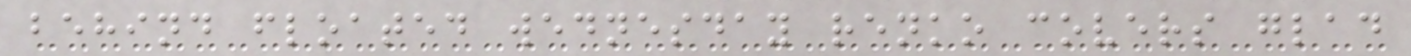behind floated wednesday renko covers glad
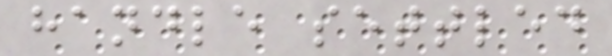handle settled
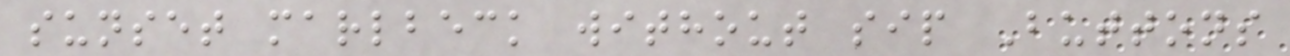sunset marlbeck without sip Buttons
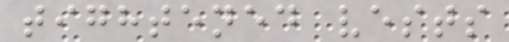tightened vests
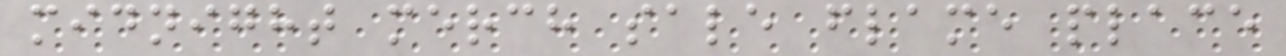midnight merch sale flame place
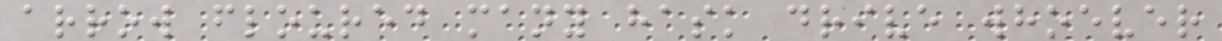arrow floured many hask drive whoever
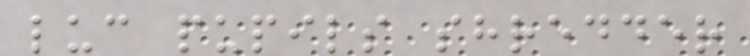luc pupils shredder
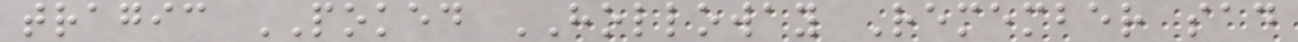tragic POKED HOLLOWAY Remember sad
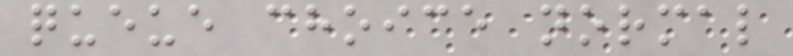queue choice normal
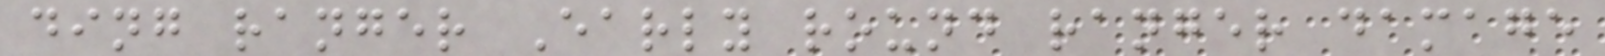ding ranger Early round ranger damage
